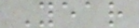Year
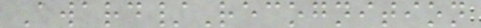Award/Recognition
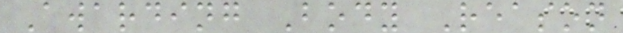Awarding Body Reason
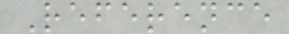Reference
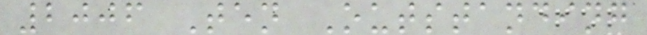2006 Ten Outstanding
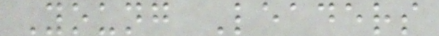Young Leaders
